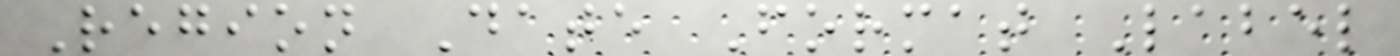Region Date Format Label
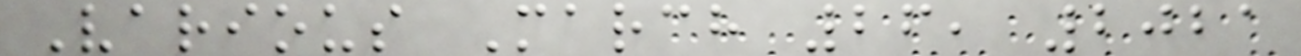Various March 26, 2021
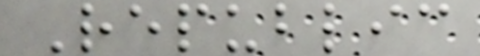Republic
